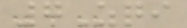7Zqi
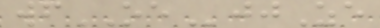wfOEjjZe
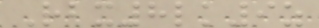Rbx8lk9z
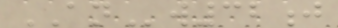ANw32j
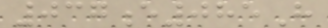037e085H
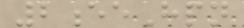2eeHpn
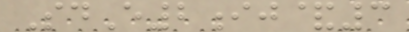SdE2ij&3
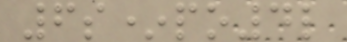6s*po4l
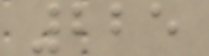225
